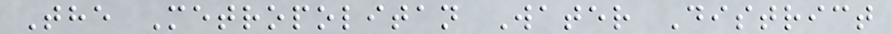The Metropolitan Water District
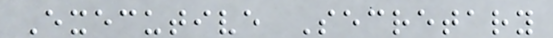Executive Secretary
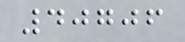40706
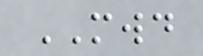MWD
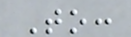To:
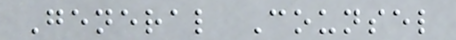General Counsel
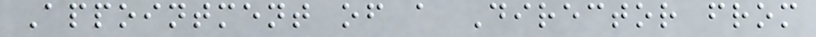Appointment of a Director from
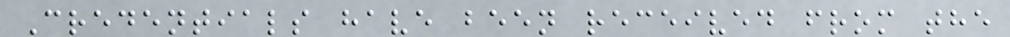Credentials have been received from the
